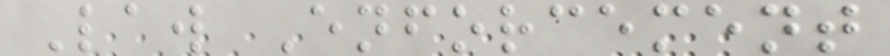Law Enforcement
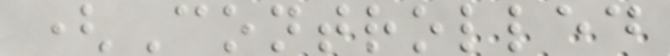(Controlled
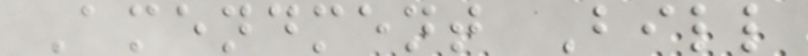Amendment Bill
